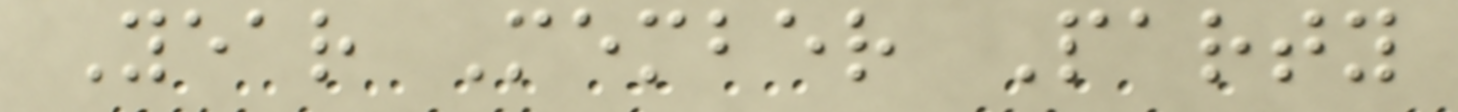Year Member Party
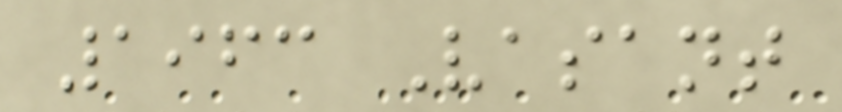1963 Vasant
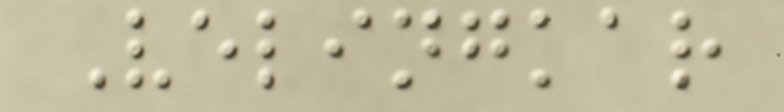Velingkar
